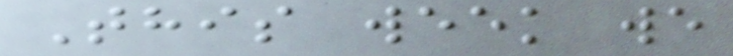This week we
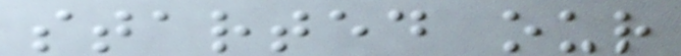started our
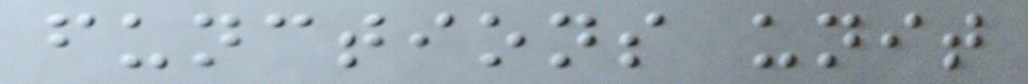functions unit
